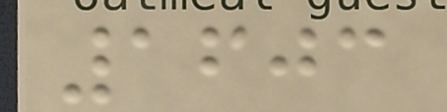1603
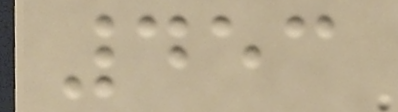453
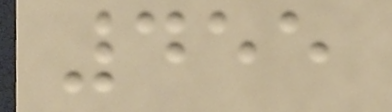455
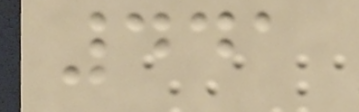441
